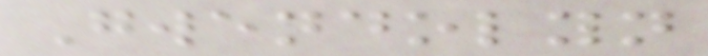Gwendolyn
